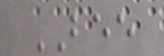BEE
